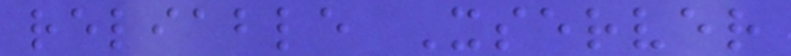reliable Xserver
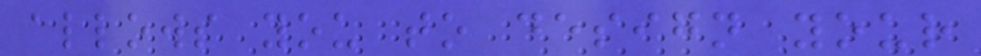allows you to design your
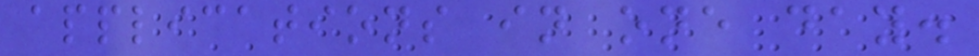applications in one day.
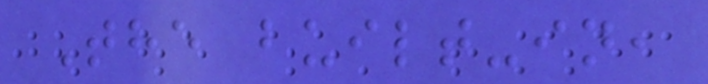The built-in,
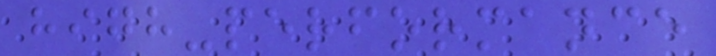high-performance
